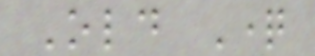Old Question
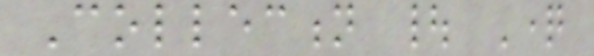Collection | Question
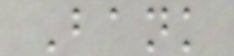Bank
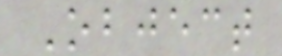Object
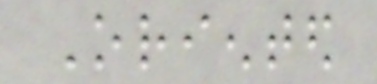Oriented
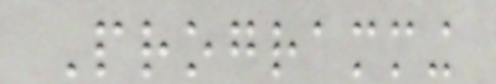Programming
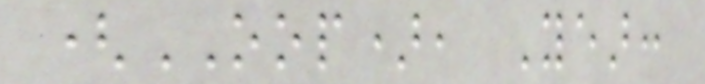(OOP), Year:
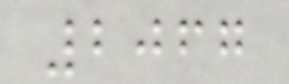2067
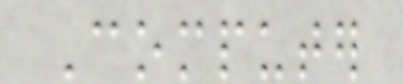Computer
